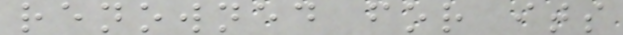renowned for its
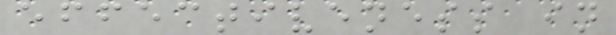effectiveness in
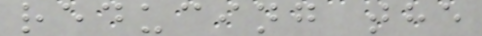reducing the
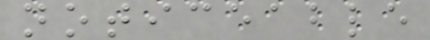noticeable
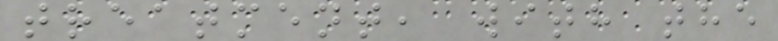treatment, with the
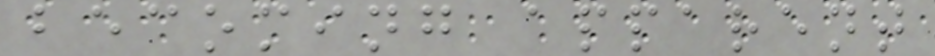becoming apparent
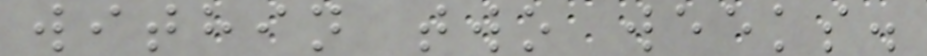within two weeks.
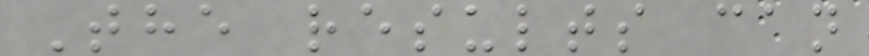The results can
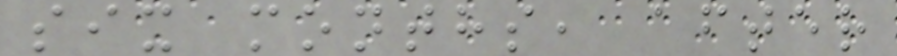six months, after
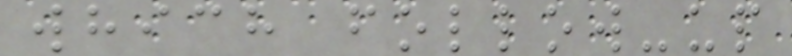which follow-up
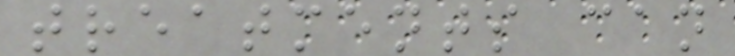treatments can
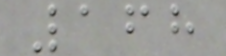168
